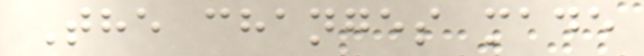The changes made
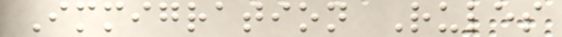Immigration Rules
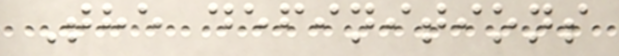The definitions
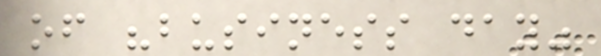of "business day"
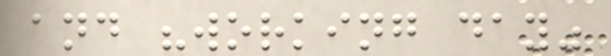and "working day"
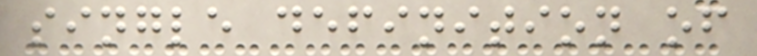single definition of
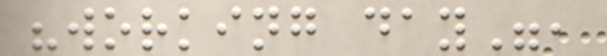"working day",
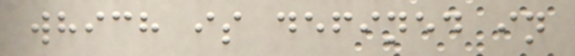which is defined in
